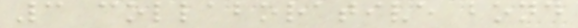3 collaborative bond
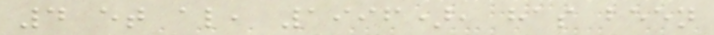4 et al, 1996), has been
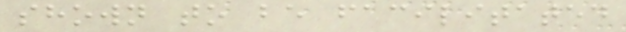shown to be facilitated
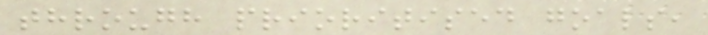through prioritised goals,
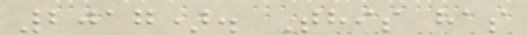2017). This has
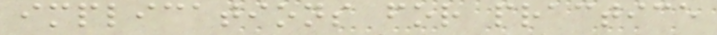implications for practice
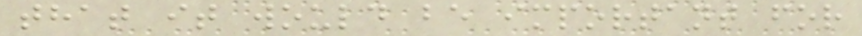that it would be important for
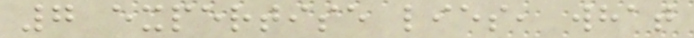7 expertise lies, what
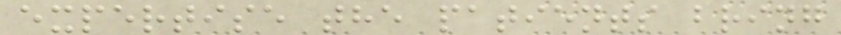expertise the patients bring
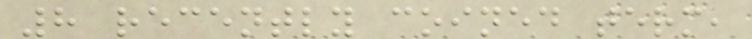8 recently coined term,
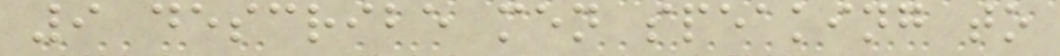9 describe men speaking to
